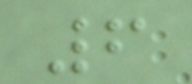6
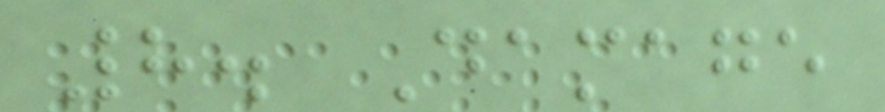8. Damage
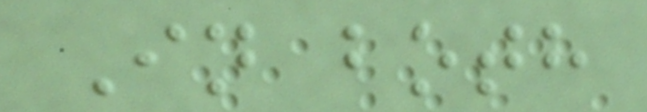In both
